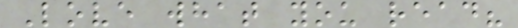Love what you read?
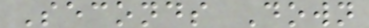Seconds Down
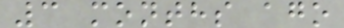3 months ago
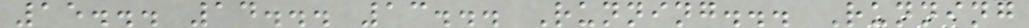15... 14... 13... Running... Running
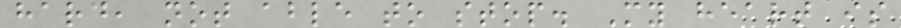hard, not able to stop. My heart is
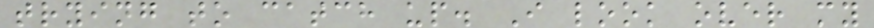trying to catch up. I look over my
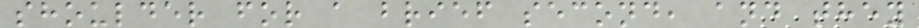shoulder for a brief second, and they
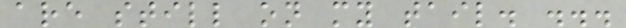are still on my tail. ...
